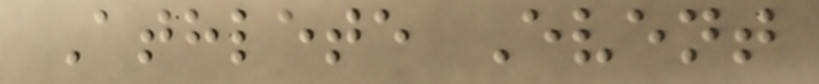Athlete Event
